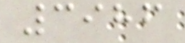3986
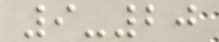9-20
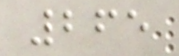265
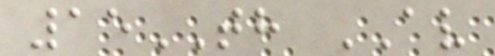15TH AV
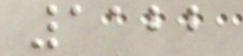1122
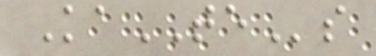KaTEs
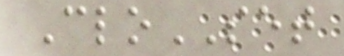CloSET
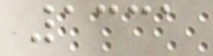1331
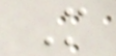M
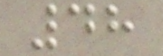48
